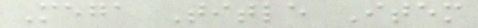Mega Title Item
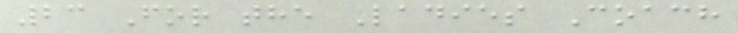23 For the Ladies Coach
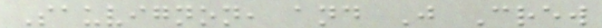Sauvignon, and J Crew
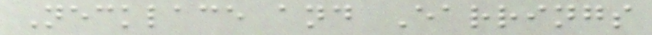Necklace and Earrings
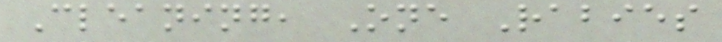Cleaning, One Rabies
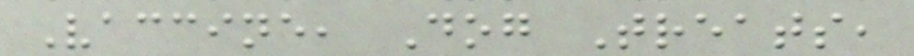Vaccine, Dog Treats,
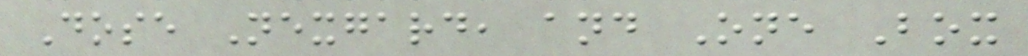Dose Nexgard, and One Box
